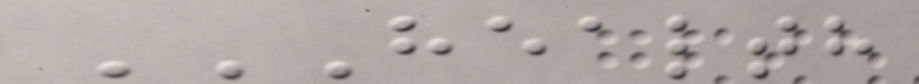HEALTH
